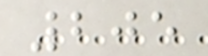205
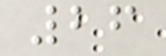26
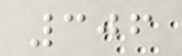306
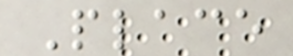Place
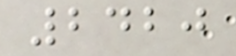2420
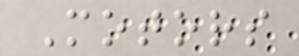Motors
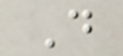D
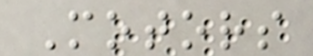Motors
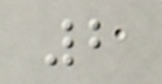2
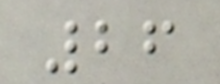26
